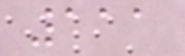111
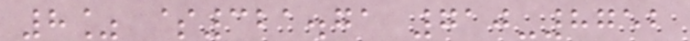8% $321.71 710-8752
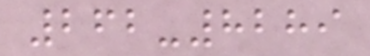262-8289
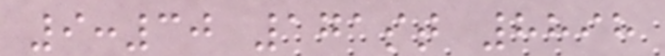9:30 171st 8898
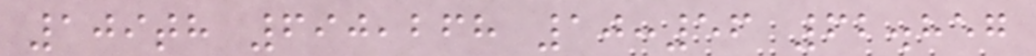109th 690,268 10:56 62.857
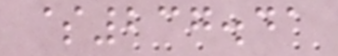$237.41
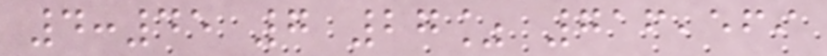4:45 7 27% 716,569
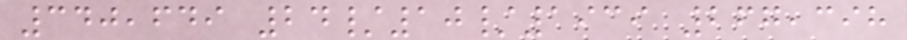340,649 24/10/1939 267,398
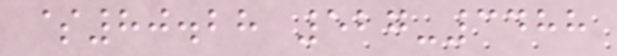$80.28 527-3488
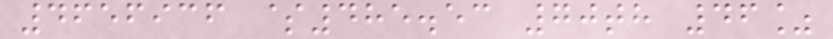4656936 $485.53 70th 46%
